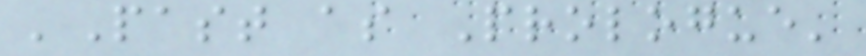'Past as Prologue'
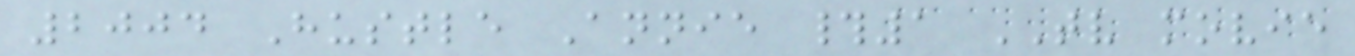2004 Hustle Annie #1 TV movie
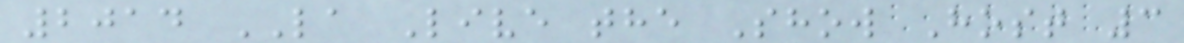2014 LA Live the Show Host 3
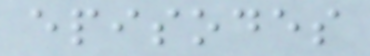episodes
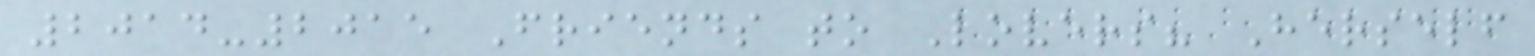2014-2015 Friends to Lovers? Herself
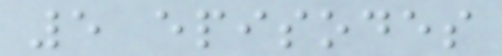5 episodes
